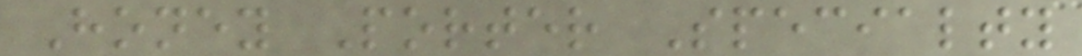Honey Porter Specialty
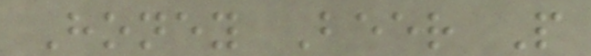Honey Beer P
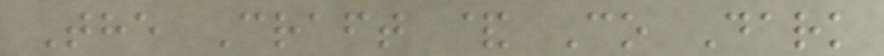The Craft & Co Dark
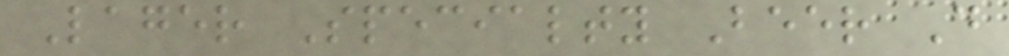Lager Specialty Beer D
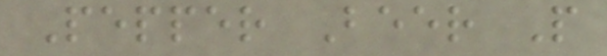Pepper Beer P
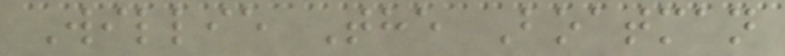Willie The Boatman
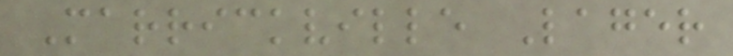Marrickville Lager
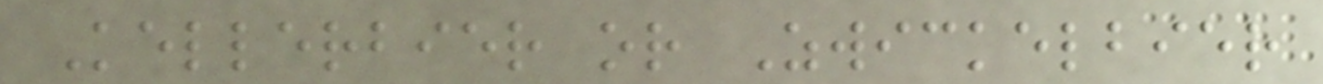Kellerbier or Zwickelbier
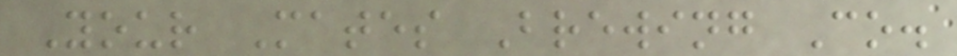Your Mates Brewing Co.
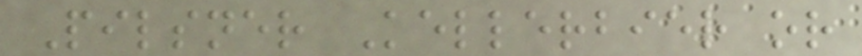Pilsner Kellerbier or
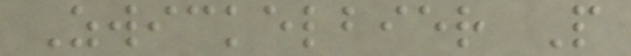Zwickelbier P
